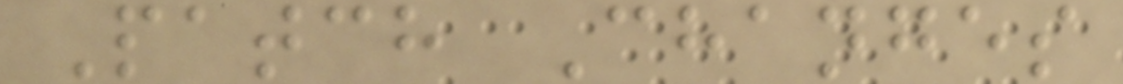Patch Changes
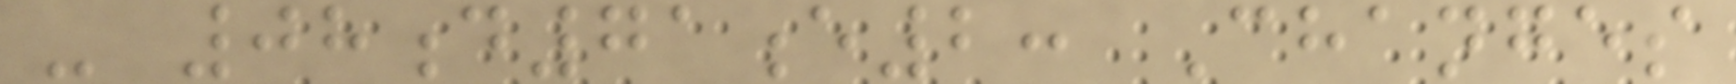- 08d71e2: Changes
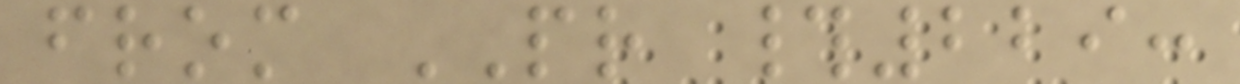from PR #229:
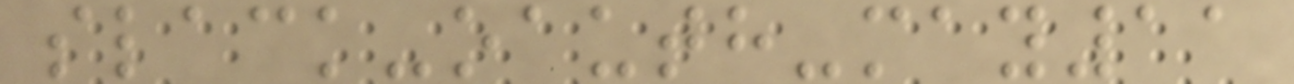slack-oauth-may11
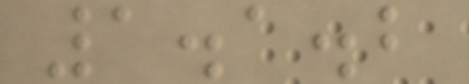1.1.2
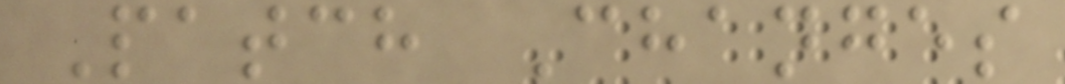Patch Changes
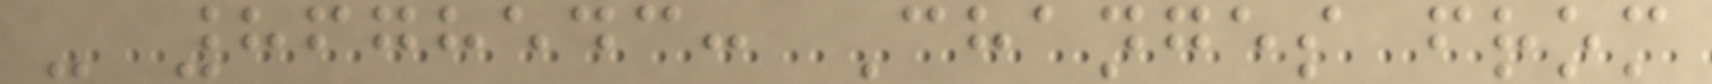- 8678543: Changes from
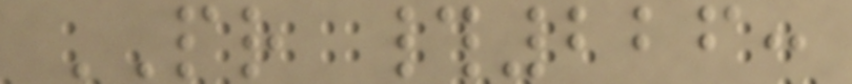PR #226:
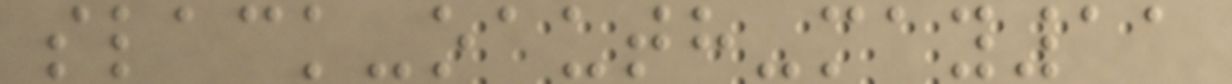slack-oauth-may11
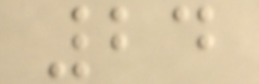24
